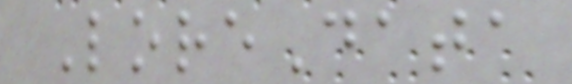LoreData
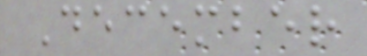December
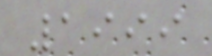1999
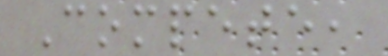Compete,
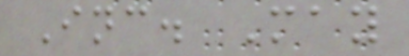Inc. May
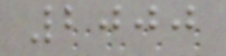2000
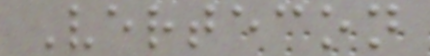Vertecon
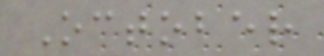October
